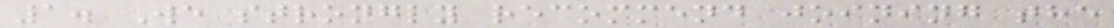1. We strongly recommend joining the
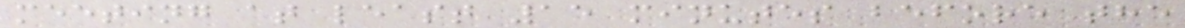meeting at least 15 minutes before the
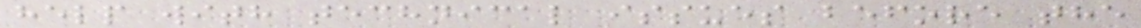help with technical issues before the
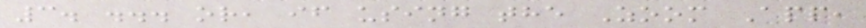3. ... or, if using the Zoom App,
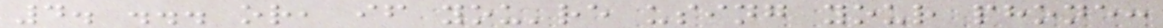4. ... or, if you're using your phone:
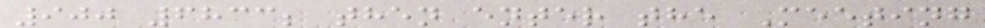900 6833; then enter the Meeting
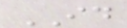ID
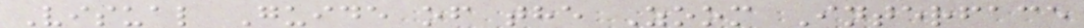Visual Guide of the Zoom Interface
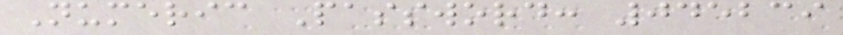Numeric Password: 045239
